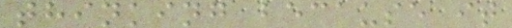thinking because it
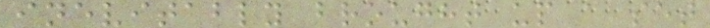inevitably brought up a set
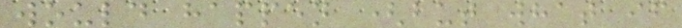would happen (but what if
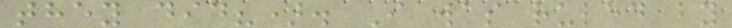they did?). I was ruled by
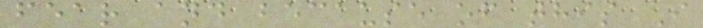fear and because of this I
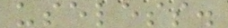useless.
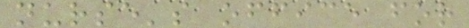nurse's office for
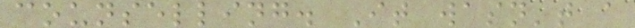counselling. It wasn't a
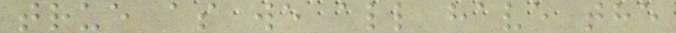true as we all have the
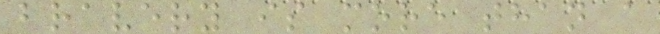bravery is more than a
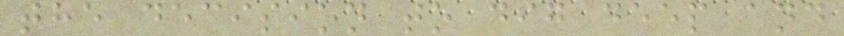the decision to dig deep and
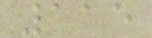115
